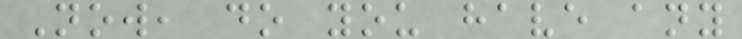Now, do you have any
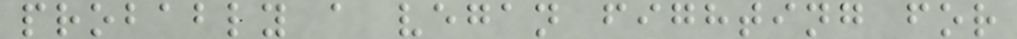probably a vegan fighting for
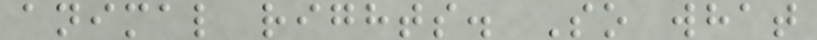animal rights. So what
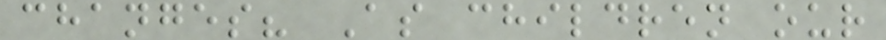changes? As children our
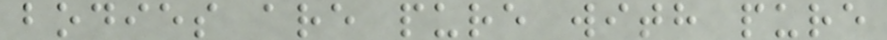bodies are pure with pure
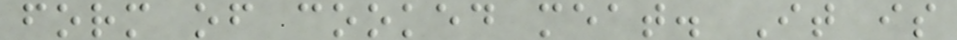form of cooked meat. It is
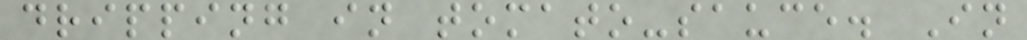dripping in tomato-sauce. In
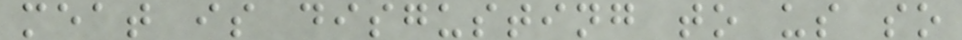meat is disgusting to us so
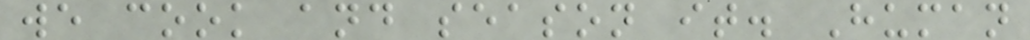we cook and season it. Human
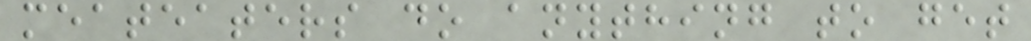meateaters do anything to get
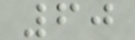60
